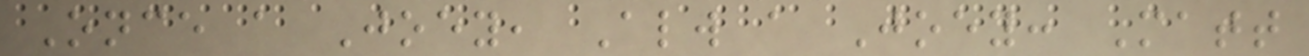Once a Joey, Always a Joey: Matt
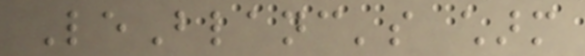LeBlanc's charm
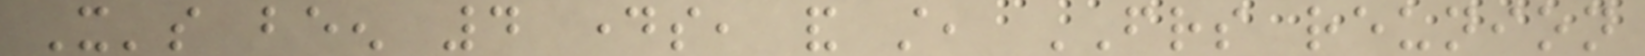It's been 4 days, and still, FRIENDS reunion
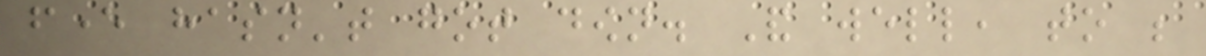fever hasn't got down. And well, to be
